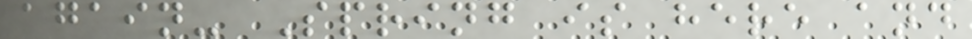again- Spring is here and
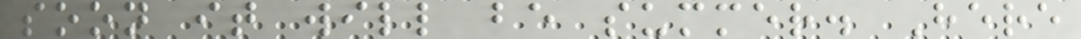soon it will be summer. Here
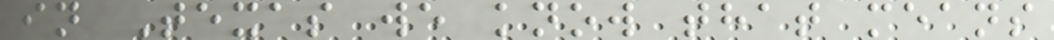in Texas we know that means
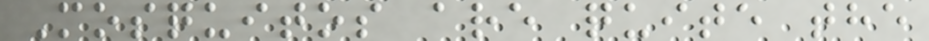Mosquitos are quite the
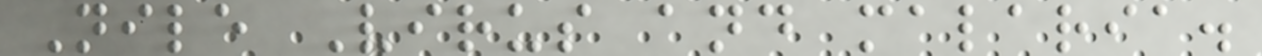Nile Virus and malaria.
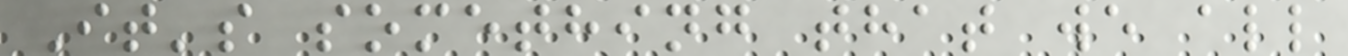It's something that we all
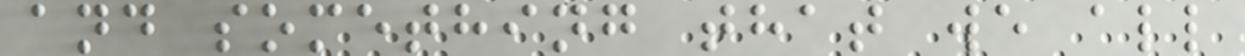and something that we all
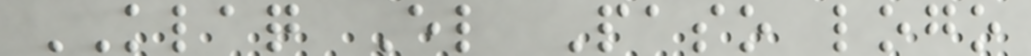KLAQ El Paso logo
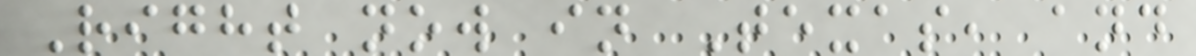Right now in Texas, and
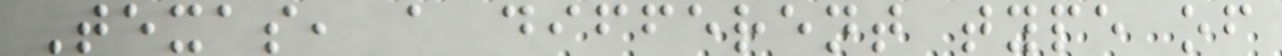Texas, a different type of
